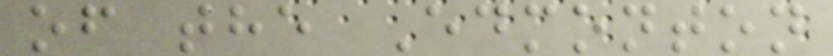of the Edmonton
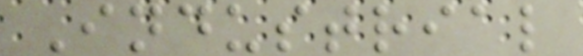Industrial
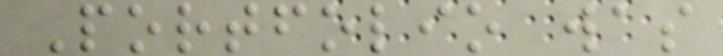Portfolio was
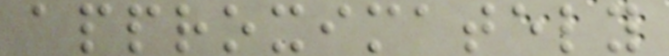approximately
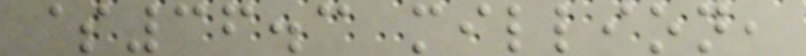$36.3 million,
